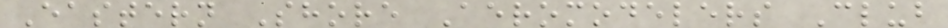Eastern Shore Aeromodelers Club
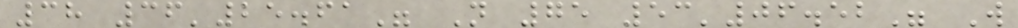38 36'25.61" N 75 53'06.52" W
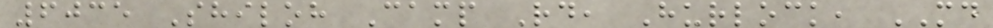6035 Shiloh Camp Rd, Hurlock, MD
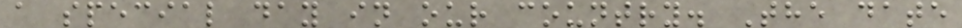a special day in our country. The date
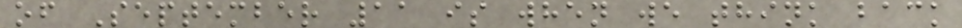of September 11 is when we think back
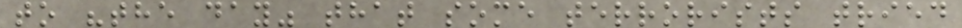to "the day" that some terrorists tried
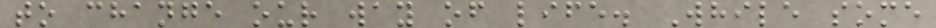to change our way of life. While some
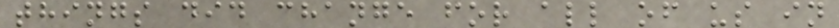things did change for all of us in
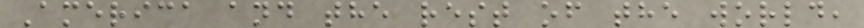America and the rest of the world,
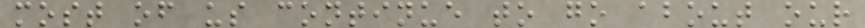most of us continue to go about our
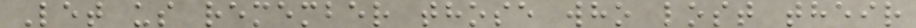Let us remember those who lost their
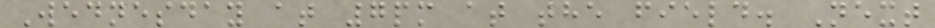Wednesday at 7pm at the field. Next
